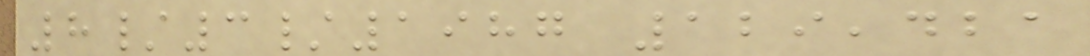8/3/1987 129,421
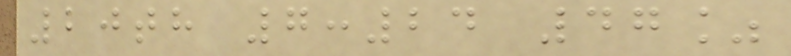20th 7:24 47%
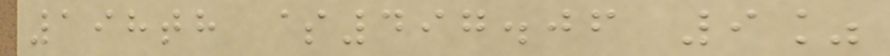198th $497.06 9%
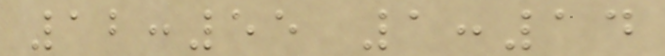12:55 1:14
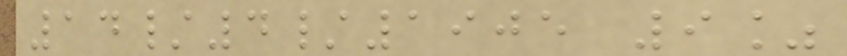14/4/1905 9%
